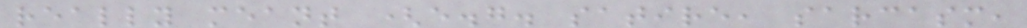really meant (e.g. satire, sarcasm,
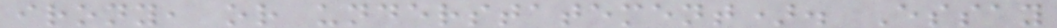irony, or understatement). Essay
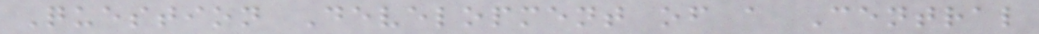Question Development of a Central
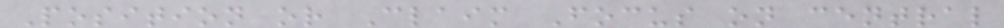Position or Claim Focus on central
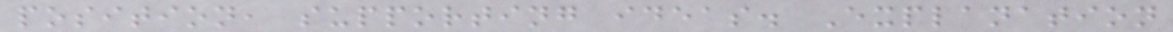position, supporting ideas. Explanation
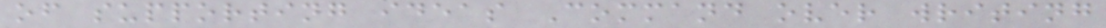of supporting ideas Command over writing
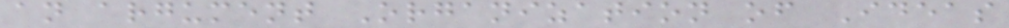an argument Organization of Ideas
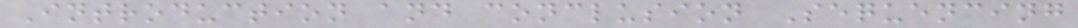Introduction and conclusion Sequencing
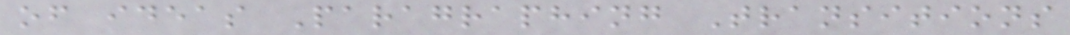of ideas Paragraphing Transitions
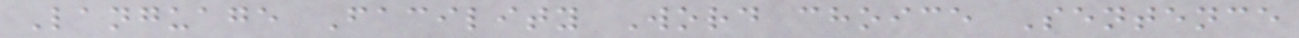Language Facility Word choice Sentence
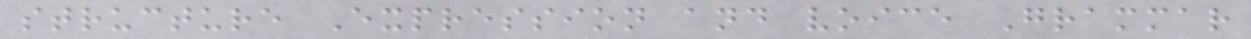structure Expression and voice Grammar
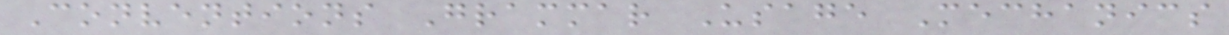Conventions Grammar Usage Mechanics
